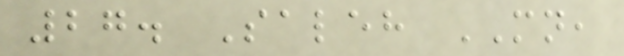27. Saleh MN,
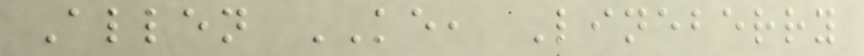Allen KE, Lineberry
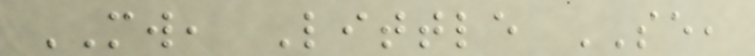MW, Little SE,
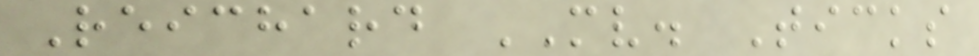Reichard MV. Ticks
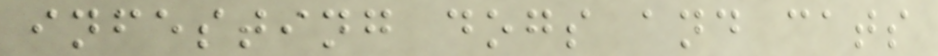infesting dogs and cats
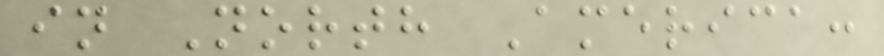in North America:
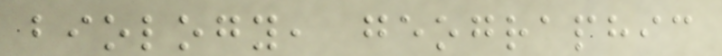biology, geographic
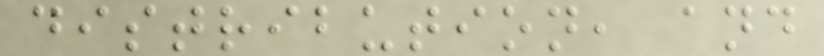distribution, and
